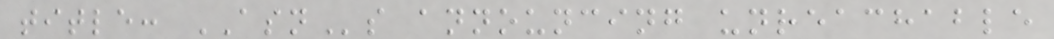title: ASNs announcing unreachable
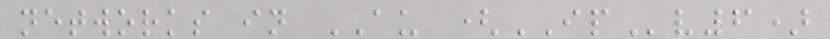networks in AU (IPv6)
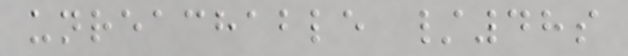unreachable /48s
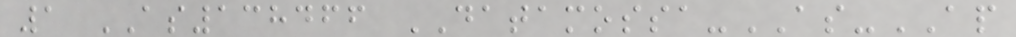1 AS138466 DATAMOSSA-AS-AP
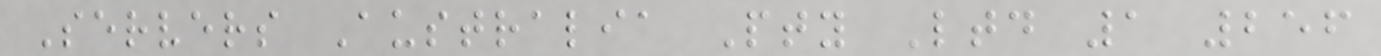Servers Australia Pty Ltd 1 256
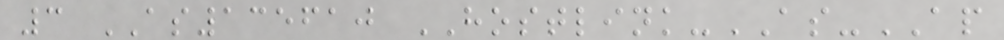3 AS135610 HOSTLINK-AS-AP
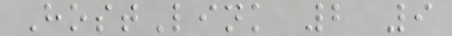HostLink 2 9
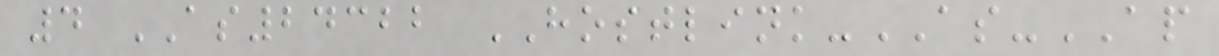4 AS24322 HOSTLINK-AS-AP
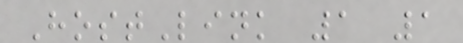HostLink 1 1
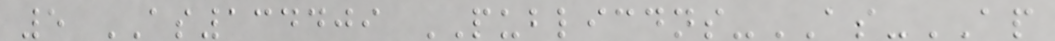5 AS134409 PUBLICDNS-AS-AP
